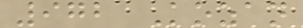972 Kozan
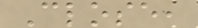Close,
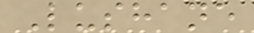Lushane
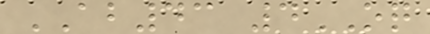AB43 4OQ
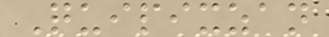Quipixzan
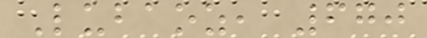Lubaoz, 670
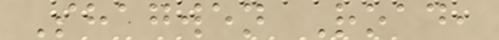Shagwen Road,
